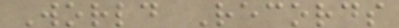World Records
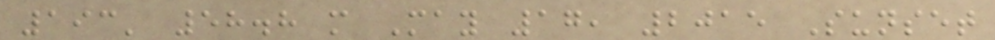193' 58.8 m May 17, 2015 Sunset
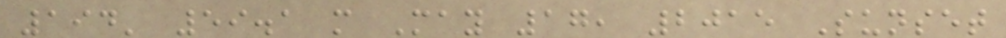194' 59.1 m May 17, 2015 Sunset
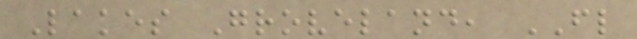Lakes Groveland, FL
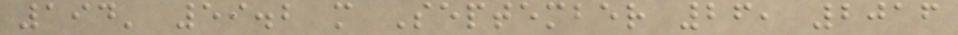194' 59.2 m September 26, 2016
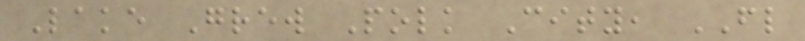Lake Grew Polk City, FL
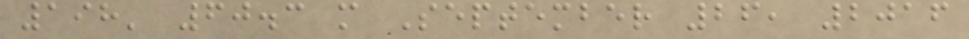198' 60.3 m September 26, 2016
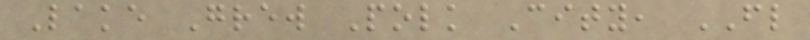Lake Grew Polk City, FL
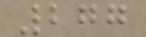277
